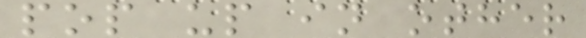pop up in other
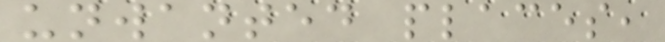unwanted places,
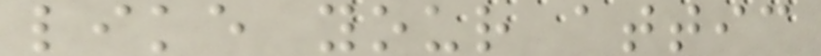like your attic
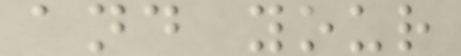and your
